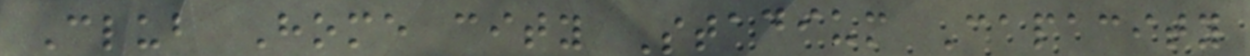Club Home city Stadium Capacity
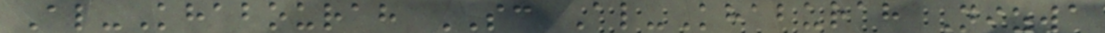Al-Khabourah SC Al-Khaburah Nizwa
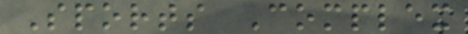Sports Complex
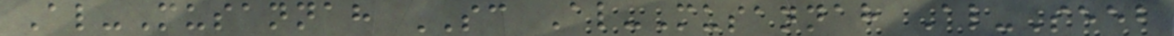Al-Musannah SC Al-Musannah Al-Seeb
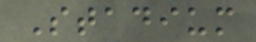Stadium
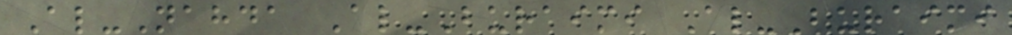Al-Nahda Al-Buraimi Al-Buraimi
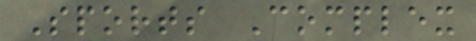Sports Complex
